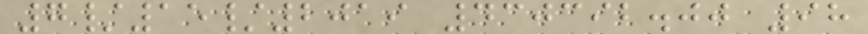7/15/2019 430392.00 98
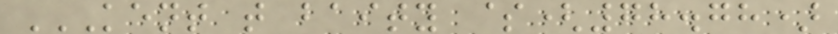KENT T BAITY $(78.78)
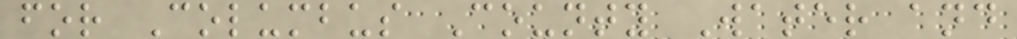for Columbus County Water and
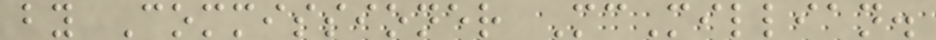by Commissioner McMillian.
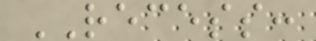RECESS:
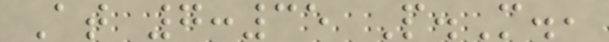At 7:35 P.M.,
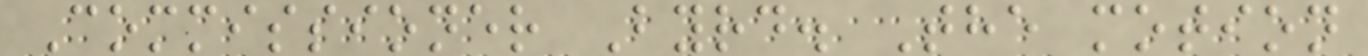Commissioner Byrd. The motion
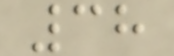38
